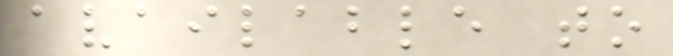available to
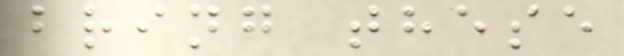bring these
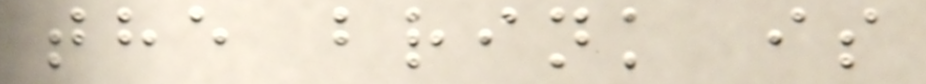the brink is
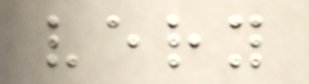very
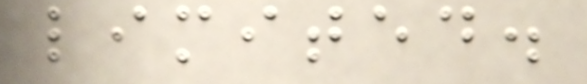limited.
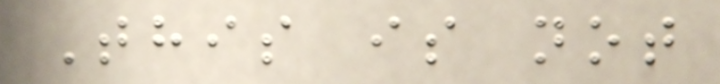This is not
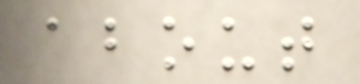about
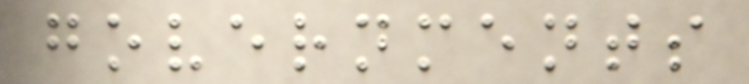governments
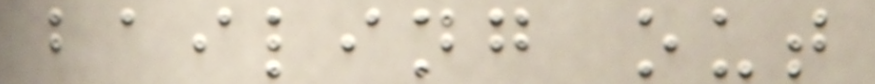bailing out
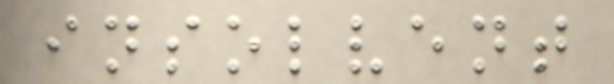insolvent
